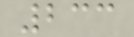233
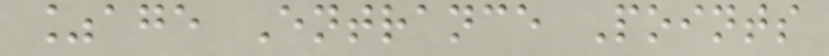%age Entrance Points
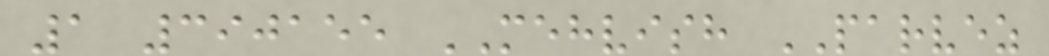1 390155 MEHVISH PARVEZ
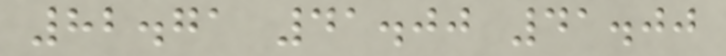82.71 41.00 41.00
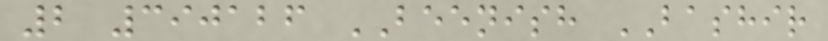2 390126 BEENISH BASHIR
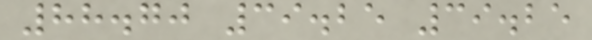88.70 39.25 39.25
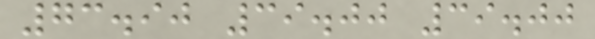73.90 39.00 39.00
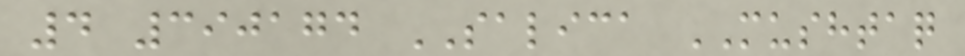4 390174 SALICA MUSHTAQ
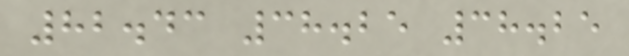82.43 38.25 38.25
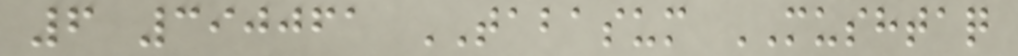6 390061 TABASUM MUSHTAQ
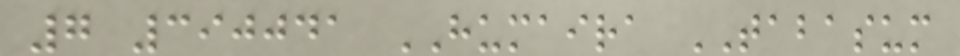7 390041 HUMAIRA TABASUM
